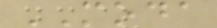MODA
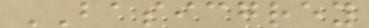BASICGREY
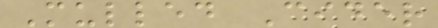Mulled Cider
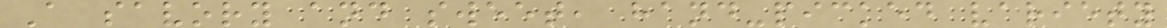A savory and sweet, hand-picked variety
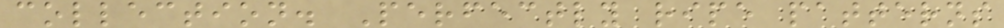collection. Perfectly ripe patterns
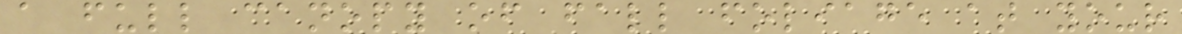a full canopy of fall foliage at your
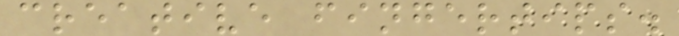creative fingertips.
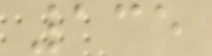135
